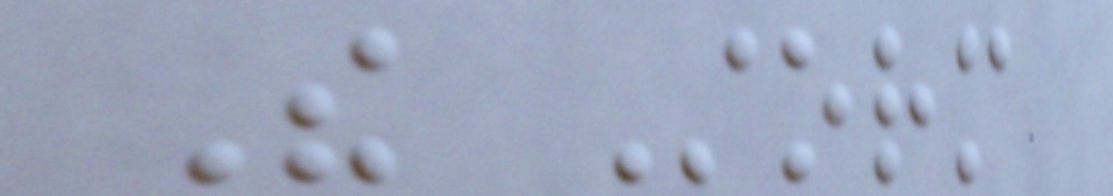The Storm
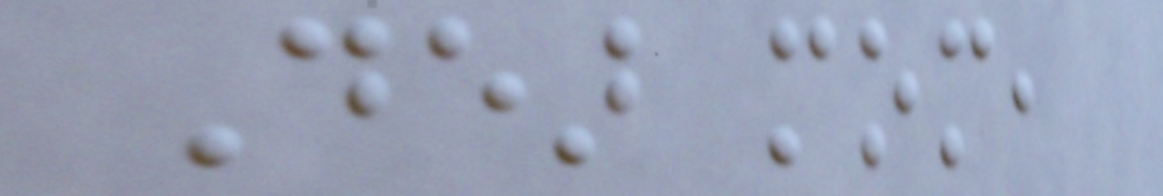Dear mom,
